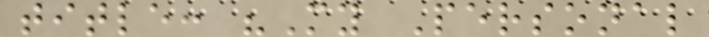title: "My Personal
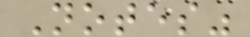Notes"
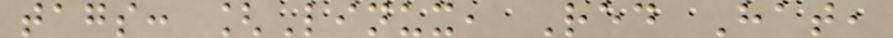tags: [Linux, Red Hat,
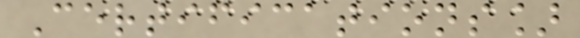Certifications]
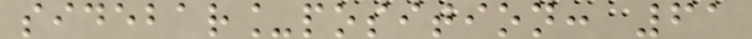sidebar_position: 61
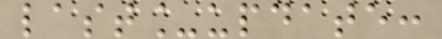last_update:
